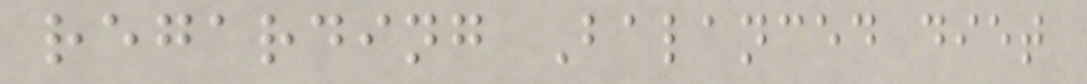regarding Balanced diet
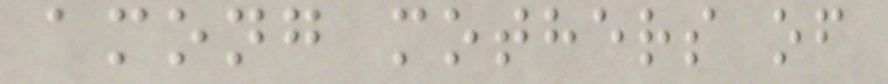among mothers of
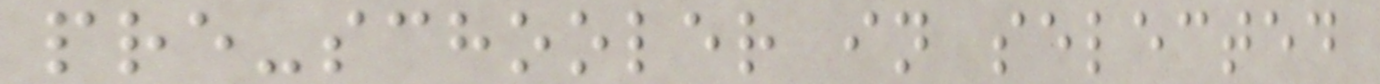pre-schooler in selected
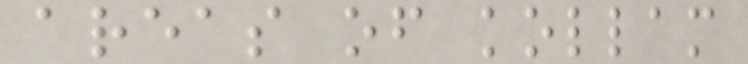areas of kollam
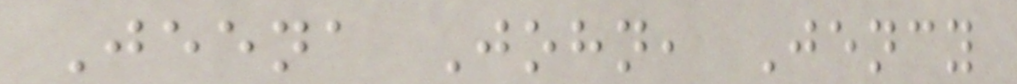Jeena John, Jency
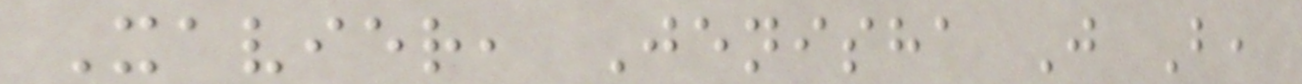Xavier, Jenisha J B,
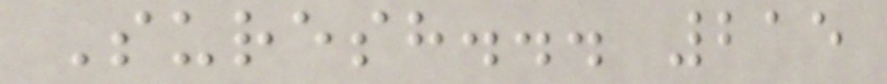Suresh... 215
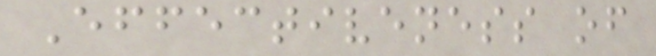Effectiveness of
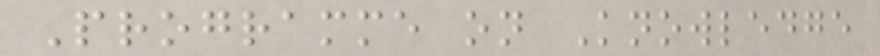Programme on Knowledge
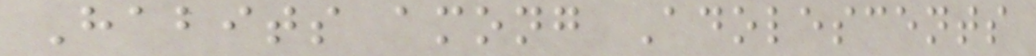Habits among Adolescents
